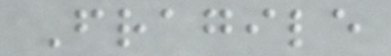Fragile
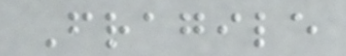Fragile
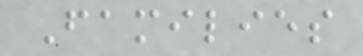Families
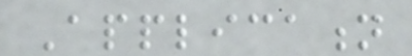Application
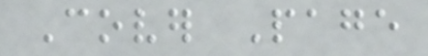Cover Page
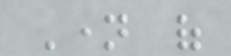Name of
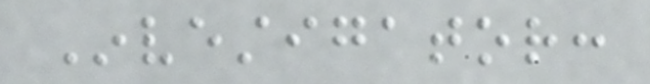Investigator:
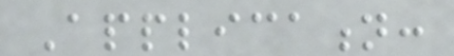Application:
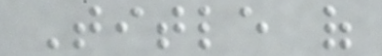Title of
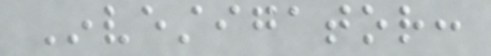Investigator:
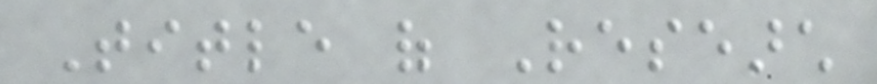Title of Research
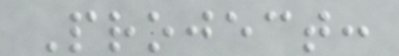Project:
